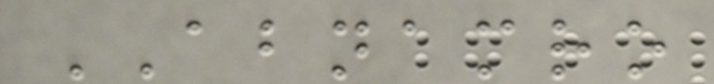ABNAMRO
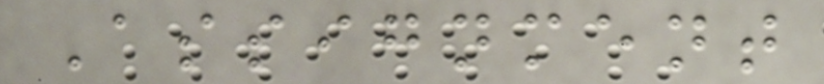Assignment
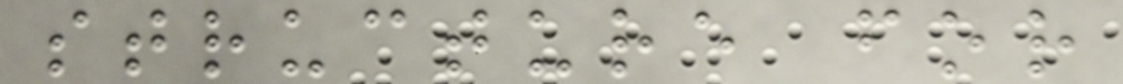structure for
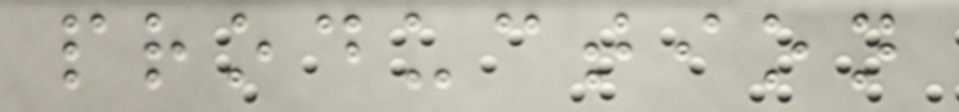production
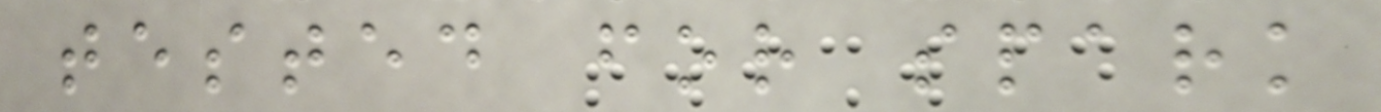tested for spark
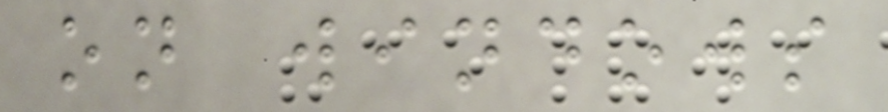on windows
